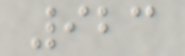923
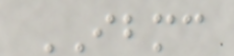IBMC
